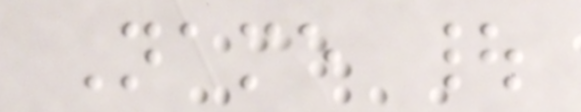Name |
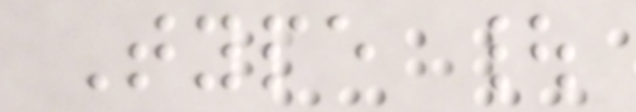Type |
